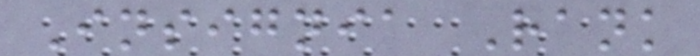Insignia Rank
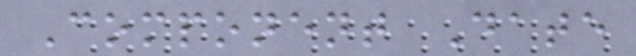Component Date
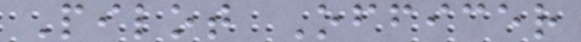Pilot Officer
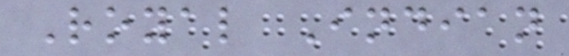Royal Indian
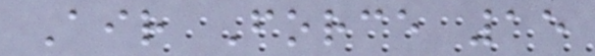Air Force 15
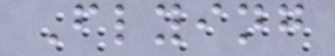Flying
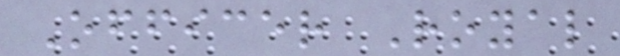Officer Royal
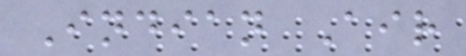Indian Air
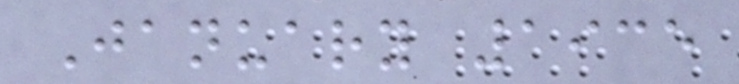January 1935
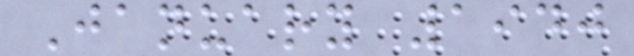January 1940
